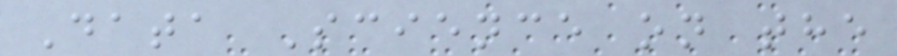Data Science on the
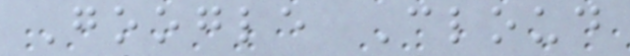Google Cloud
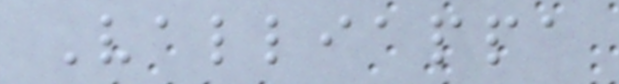Valliappa
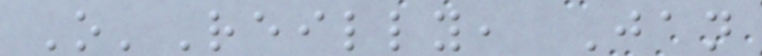O'Reilly, Jan
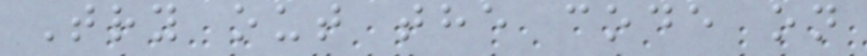Try out the code on
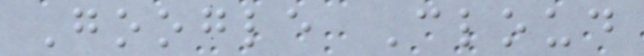Google Cloud
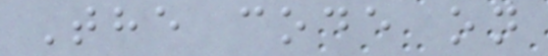The code on
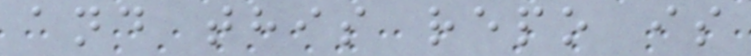and this repo is
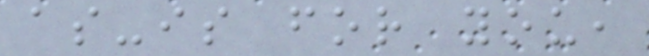as-is for you,
